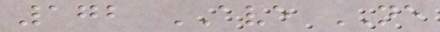172 AVE NE
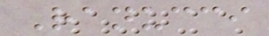Ranucci
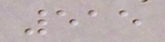515
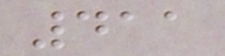411
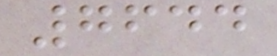7644
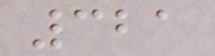321
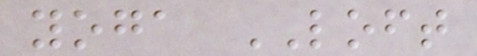yoga LOFT
